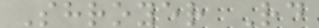Shroyer Rd
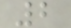2
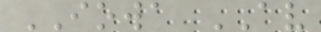IOWA AV
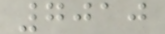7010
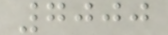7000
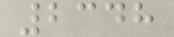2348
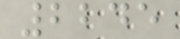2245
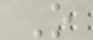O
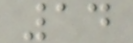14
